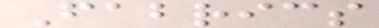Fabrics
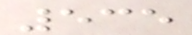535
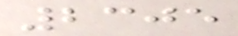2305
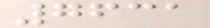7631
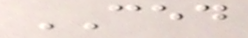CED
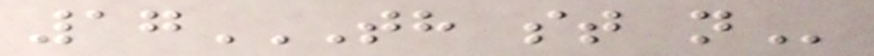17TH ST N
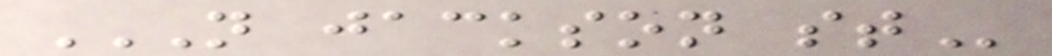N JACKSON ST
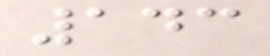143
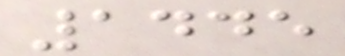1445
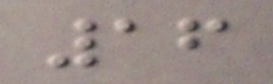16
